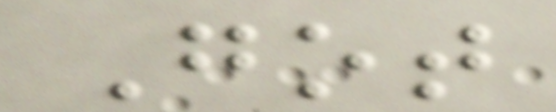Got
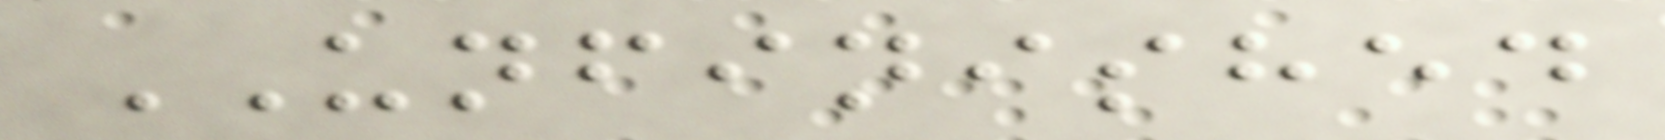UNFINISHED
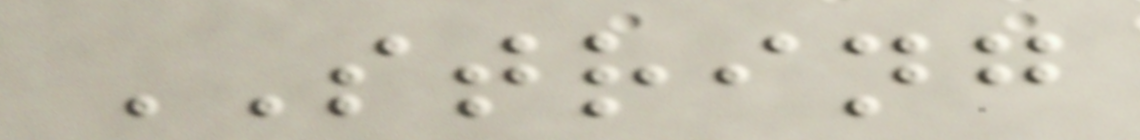STRING
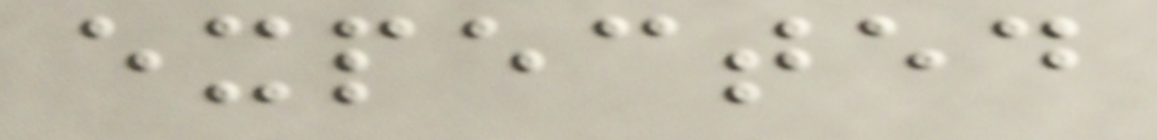expected
